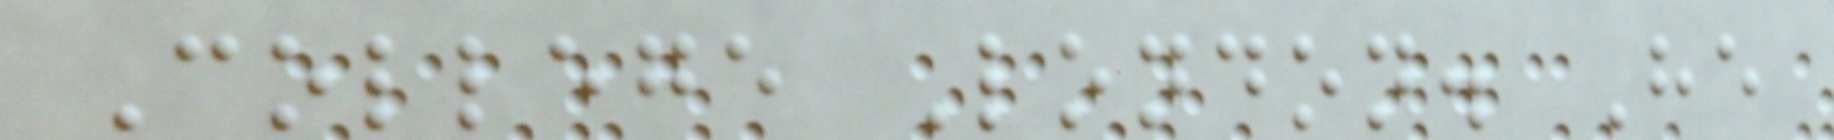College London. He
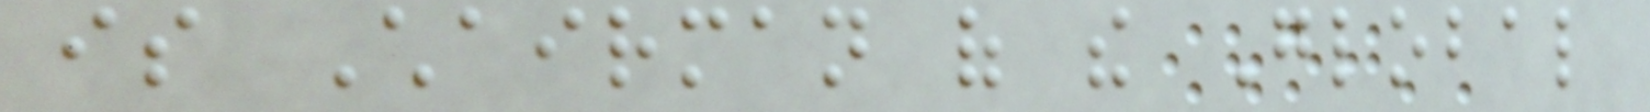is Chairman of the Global
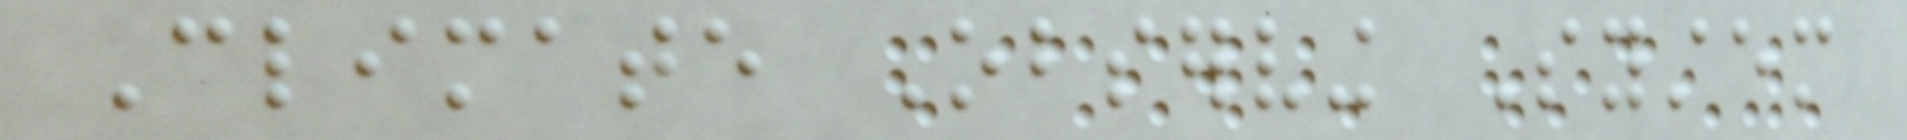Climate Observing System
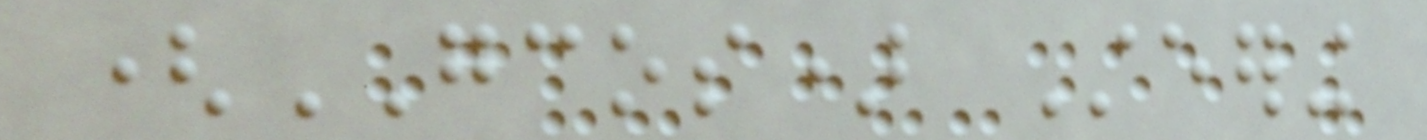(GCOS) Steering
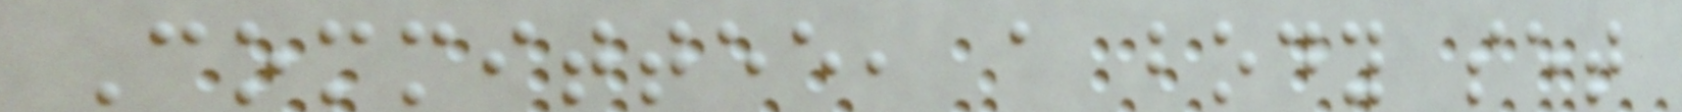Committee, a body set
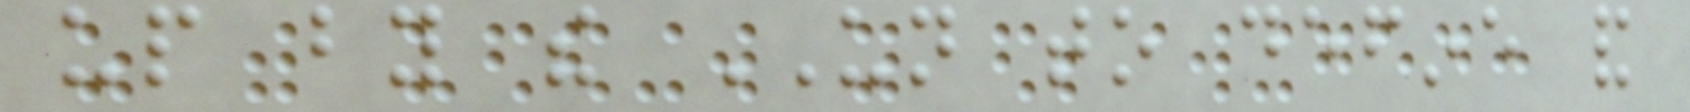up by the UN to define and
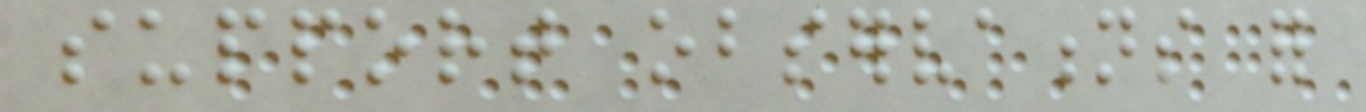support observations for
